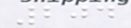204
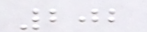202
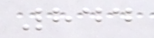844
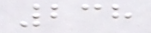238
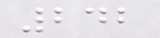242
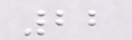22
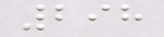298
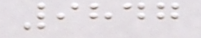9847
